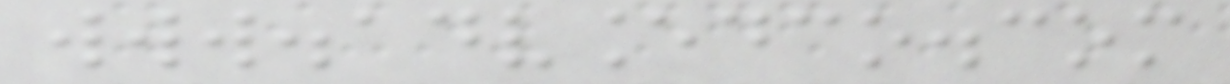www.advancedco.com
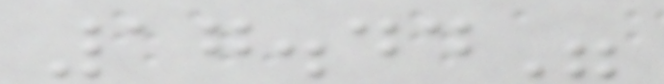17.44"
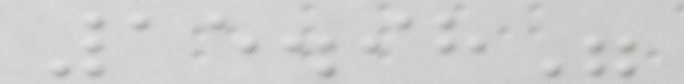15.98"
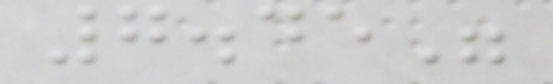7.45"
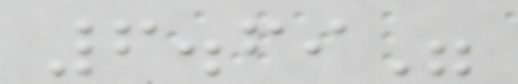6.69"
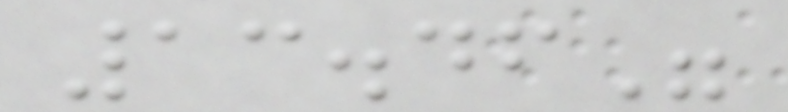13.46"
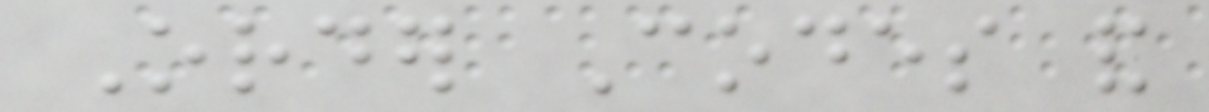Order Codes and
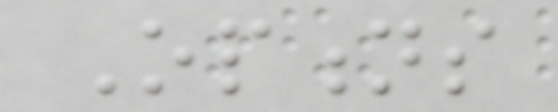Options
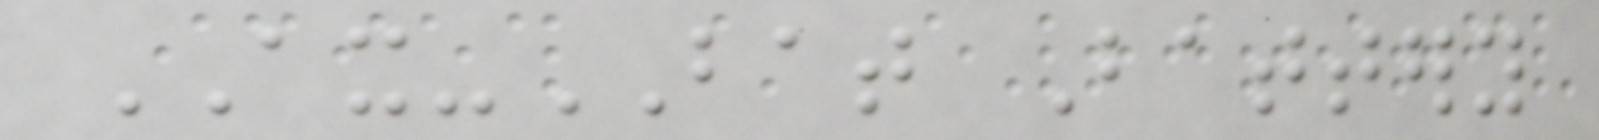AX-BAT Battery
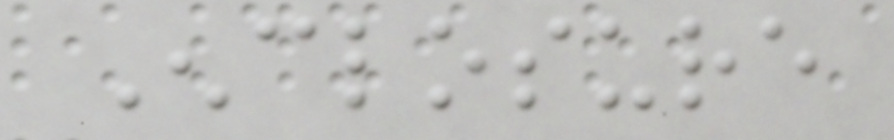Enclosure
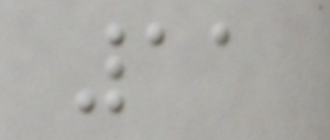11
